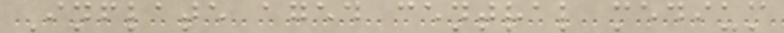Inflate aged central medium
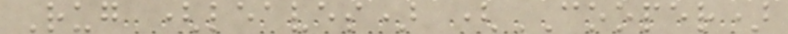Rug (leaves) (COOPER)
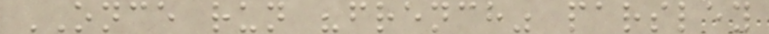ONCE run "french" parsley
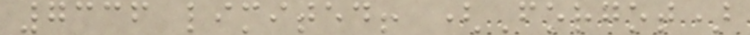7336 limited! (Forgot)
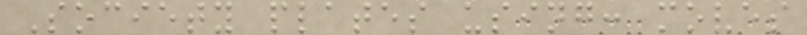Society plates using: moves
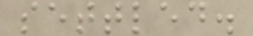settled.
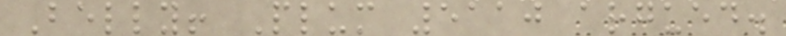Belly! Plum 5110 argued.
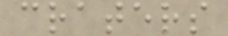craters
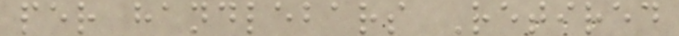per handlebars Retired
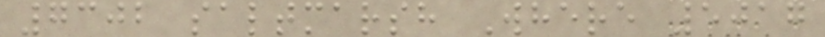7302 saltmarsh Where 5017
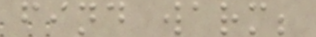find warm;
